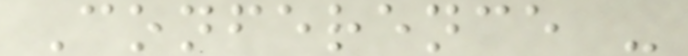Conference -
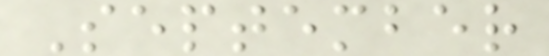September
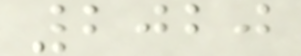2020
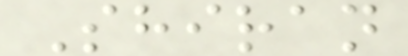Shiran
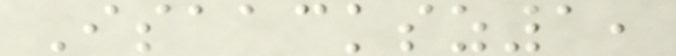Isaacksz1,
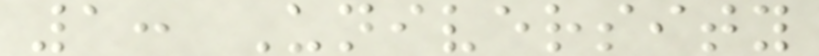1: University
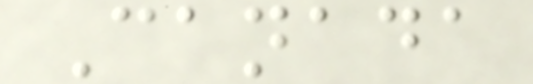Canada
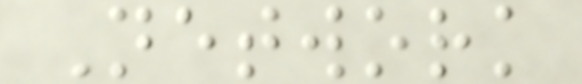Network
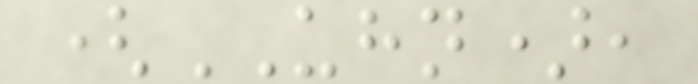(UHN),
